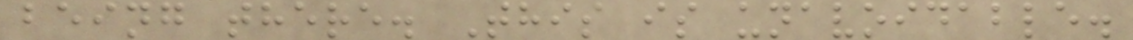being there. This is unavoidable.
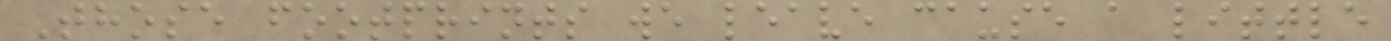Those footprints we leave cause a little
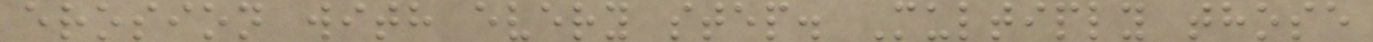erosion with every step. Multiply those
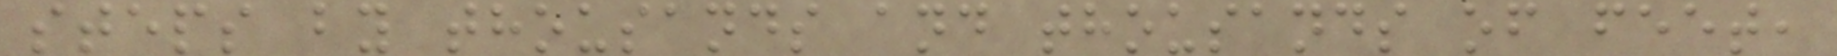steps by thousands and thousands of feet,
